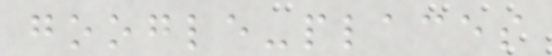google-places
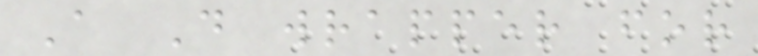A D wrapper for
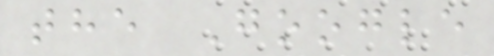the Google
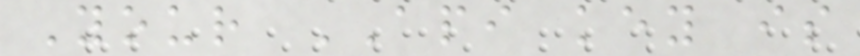Your API key is
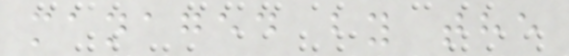managed by the
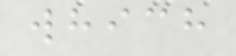which
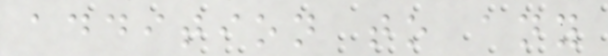addition to any
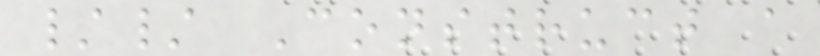// Construct a
